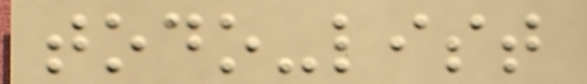todo-list
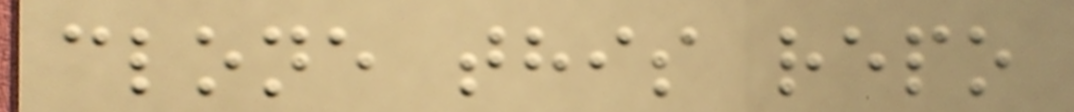clone this repo
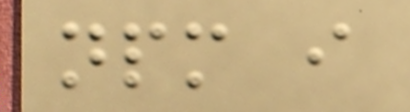npm i
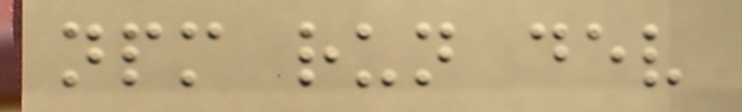npm run dev
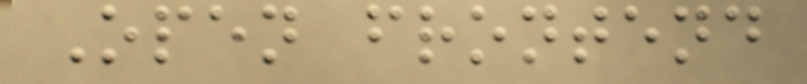Open frontend
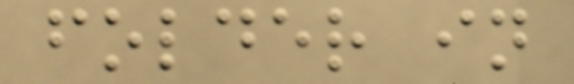folder in
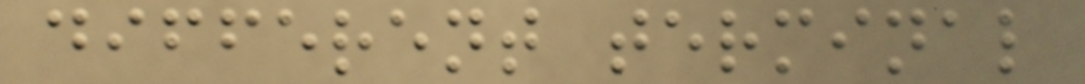different terminal
